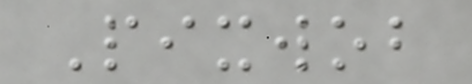Pixwob
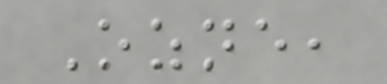Ozne,
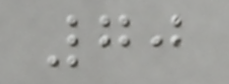70
